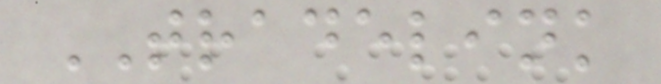TRADELINK
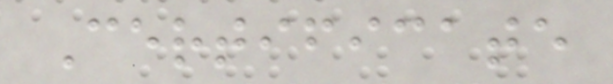Certificate
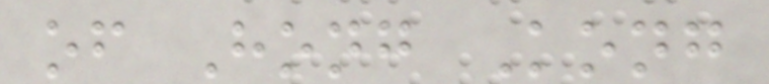of Hong Kong
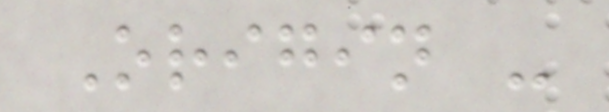Origin -
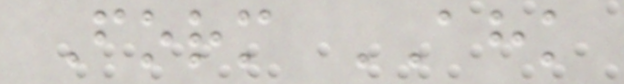Form AHK
